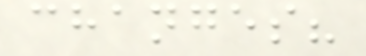changes?
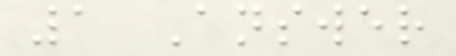1 Answer
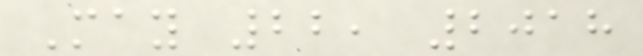May 22, 2018
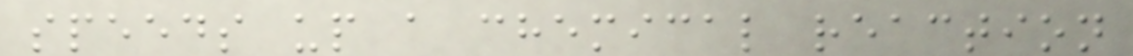speeds up a chemical reaction
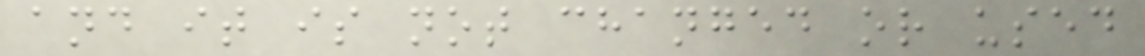and it is not changed or used
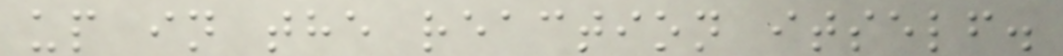up in the reaction itself.
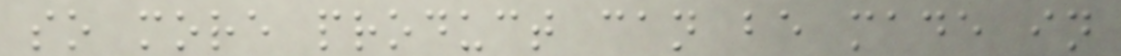so more product can be made in
